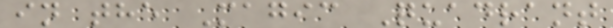in the Magic Quadrant
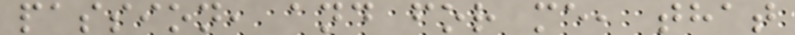passion, and for me, that
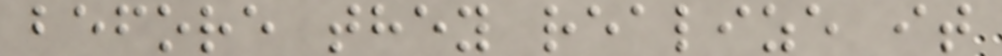before they realize it
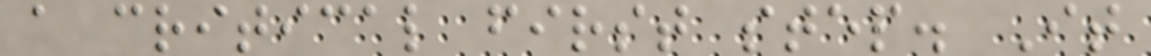a critical first step. It
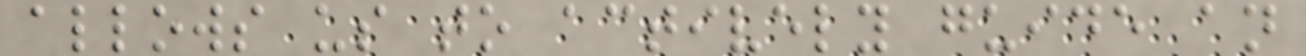allows us to actively guide an
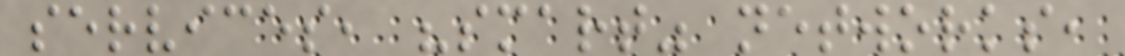services, "smart" networks,
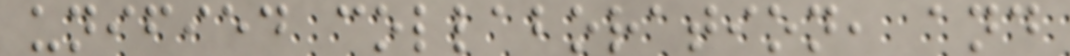unified collaboration, and
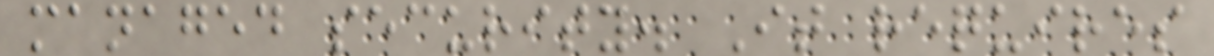managed security. It requires
